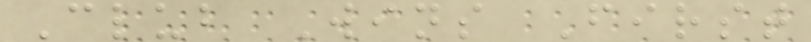Club Wins First
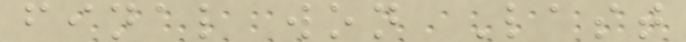final won Last
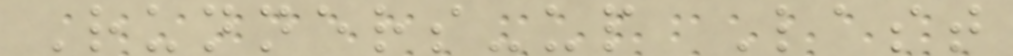Runners-up Last
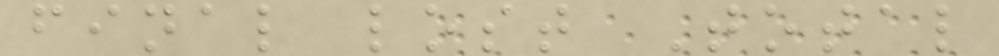final lost Total
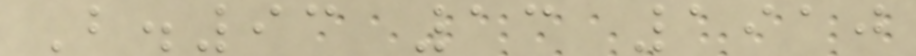B.93 13 1910
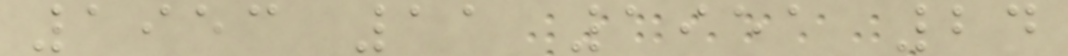1953 11 1951 24
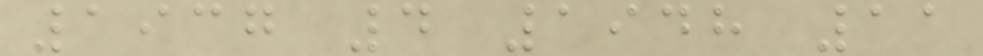1937 4 1948 11
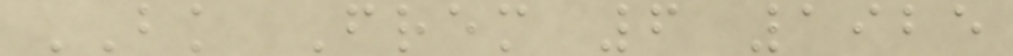BK Frem 6 1925
